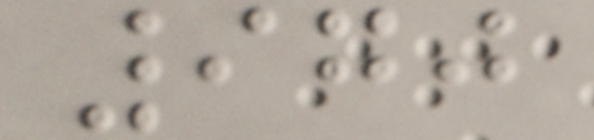970
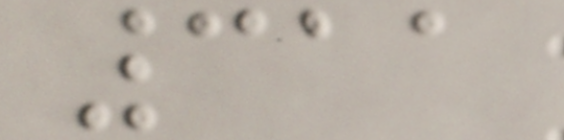311
